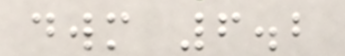dwm 6.2
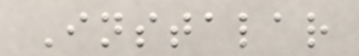Instalar
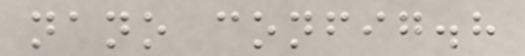nano config.h
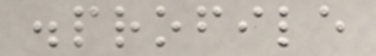.profile
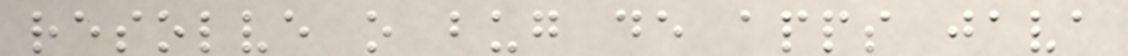resolve o bug de apps java
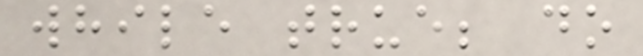while true; do
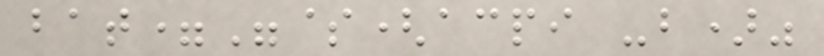bat="$(acpi -b)"
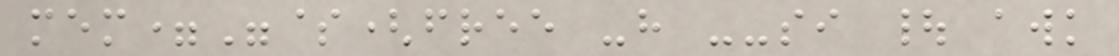mem="$(free -h --si | awk
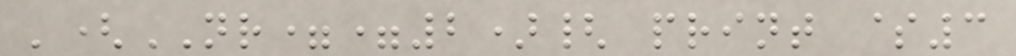'(NR==2){ print $3
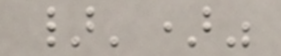}')"
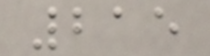215
